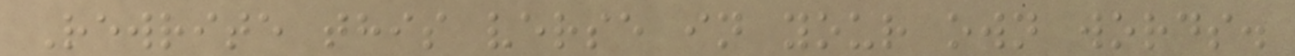Rewrite this verse in your own words.
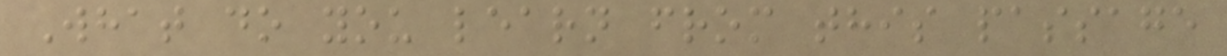What do you learn from this passage
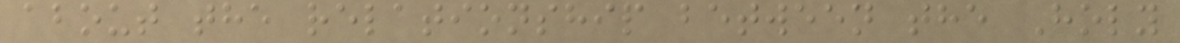about the relationship between the Holy
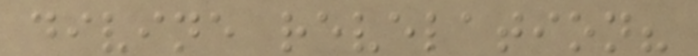divine revelation?
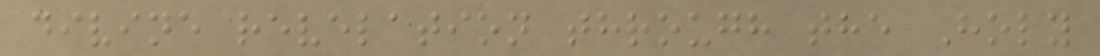divine revelation through the Holy
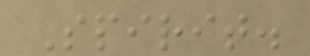Spirit.
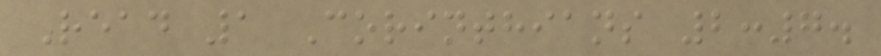Read 1 Corinthians 2:7.
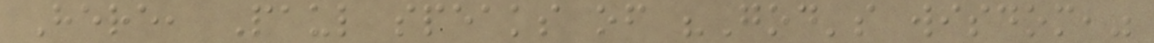Here, Paul speaks of "God's wisdom,"
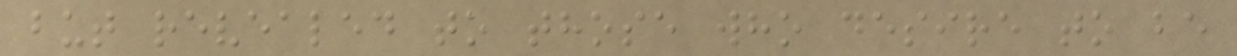but revealed to those who desire to be
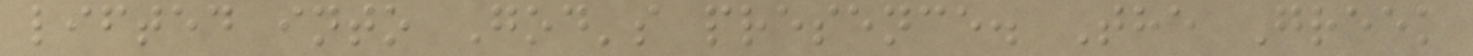lifted into God's presence. The Greek
